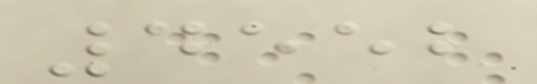4552
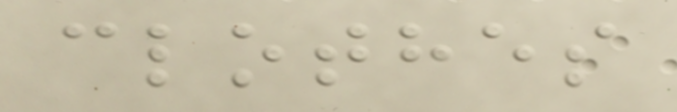clothes
